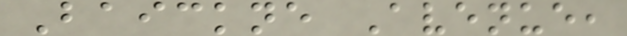Baickne Avenue,
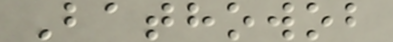Bathowob
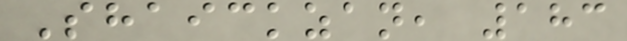Shaickzan, 183
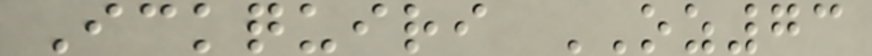Ickquiri OZ73
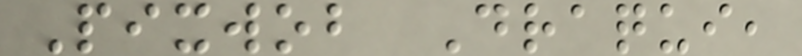Pixwob Draqui,
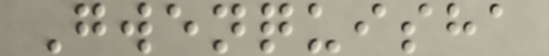Gwenquisha
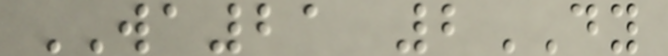WA21 2DY
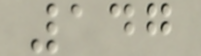147
